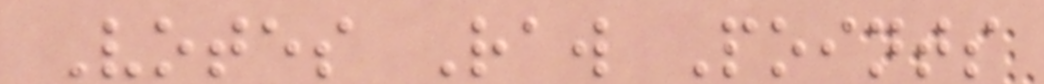Votes Raw Points
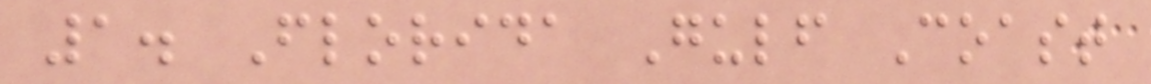1. Florida Gulf Coast
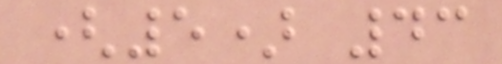(5) 43
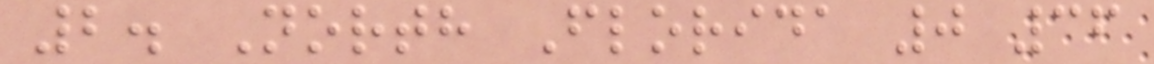2. North Florida 0 36
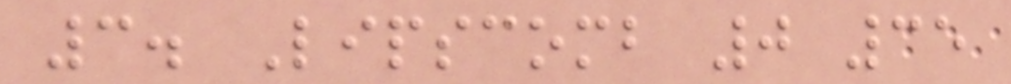3. Lipscomb 0 35
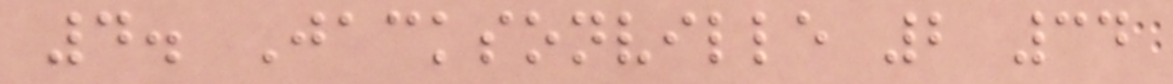4. Jacksonville 2 34
